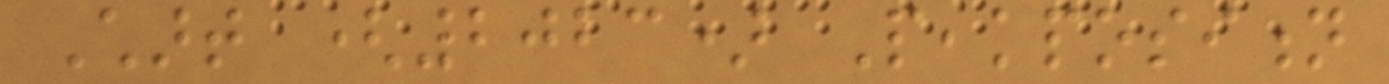Chart (2023) Peakposition
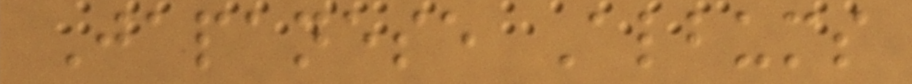Japanese Albums
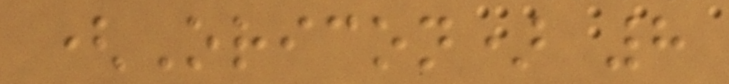(Oricon) 8
